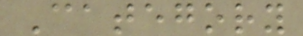Category
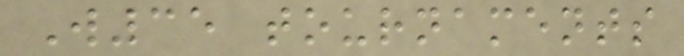W35 tournaments
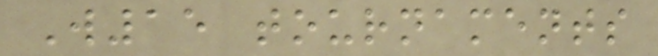W15 tournaments
